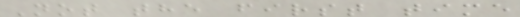Not the first time
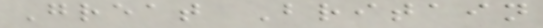Great Britain
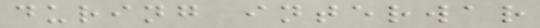during interwar
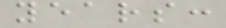years:
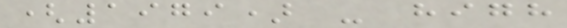(1979) - high
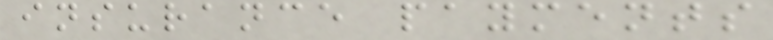insurance payments
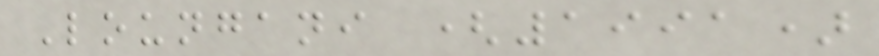Loungani (1991)
